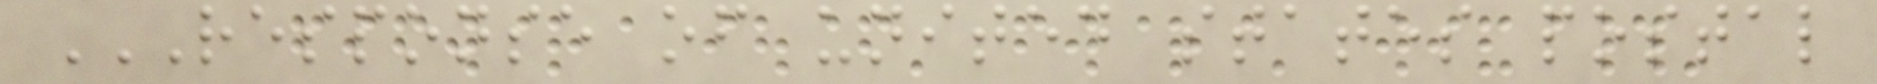RESPONSE OF UNITED STATES POSTAL
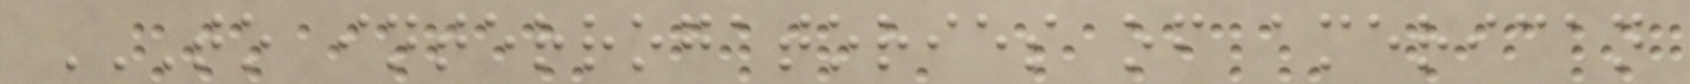TO INTERROGATORIES OF AMERICAN
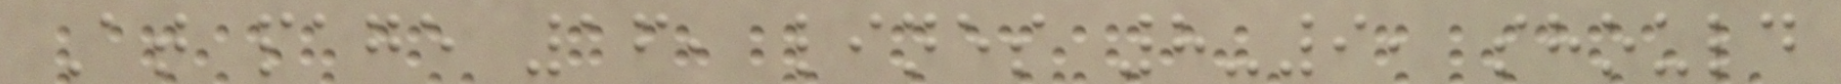At page 16, lines 8-9, should
